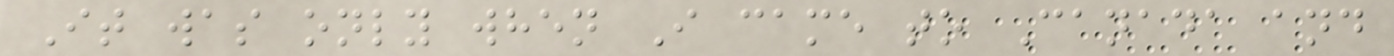It was only when I came to Canada and
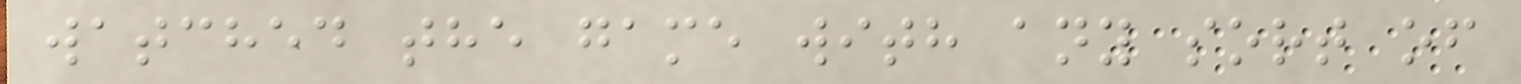watched the game with any sort of
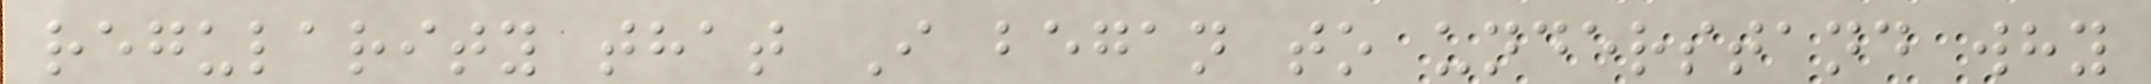regularity that I began to understand why
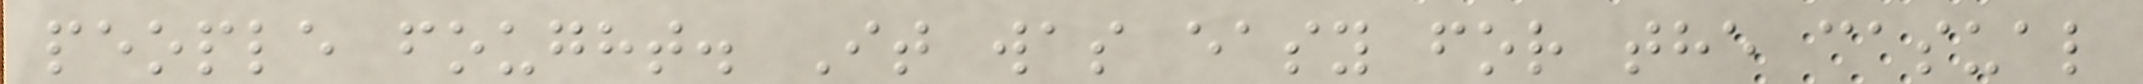people fought. It was easy for the casual
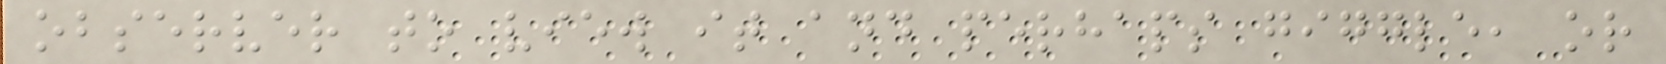observer to view it and perhaps giggle, or
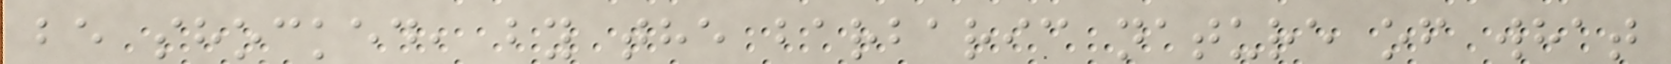be shocked, by the barbaric nature of what
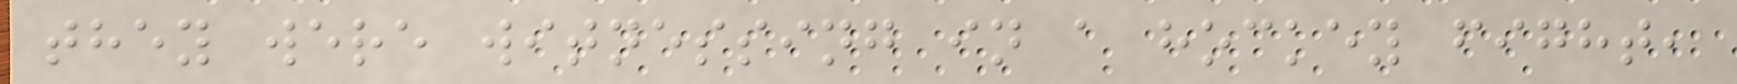they were witnessing in a hockey fight,
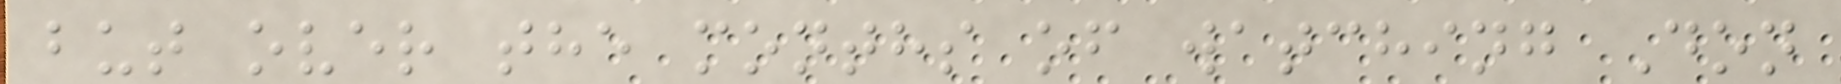but over the months of watching Don
